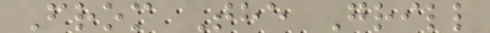From The Grill
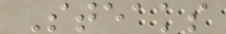Steaks
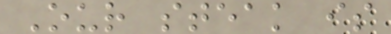Our steak is
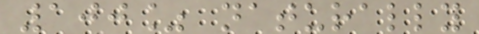100% naturally
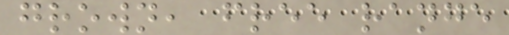grown, free range
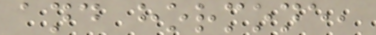and hormone,
